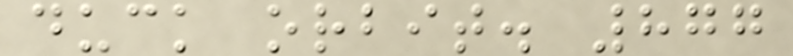duck orbit. 877
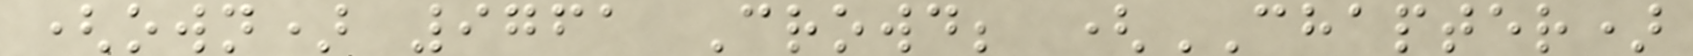(own) 9761 Crowd; (CHAPTER)
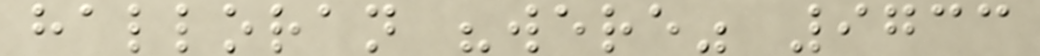halloran "were" 9733
